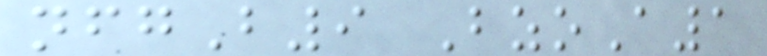nfgB9 BzoA1
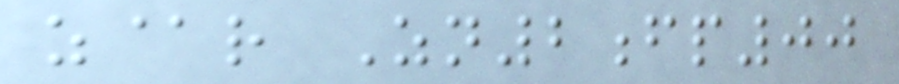z@r Zn2fp00
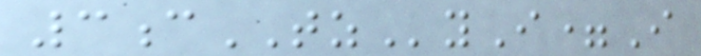3cTZyI=I
